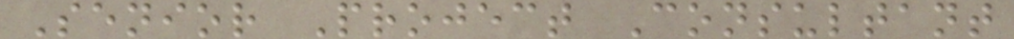Senior Project Consultant
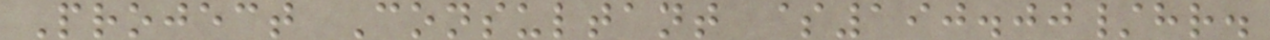Project Consultant $190.00/hr.
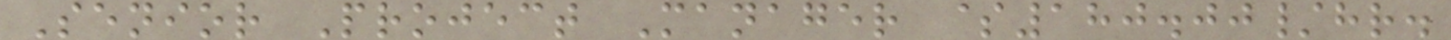Senior Project Manager $180.00/hr.
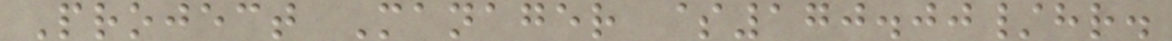Project Manager $170.00/hr.
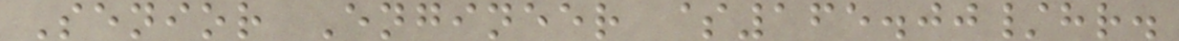Senior Engineer $165.00/hr.
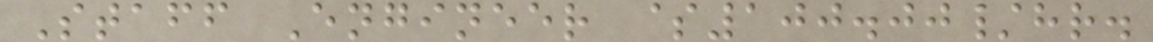Staff Engineer $100.00/hr.
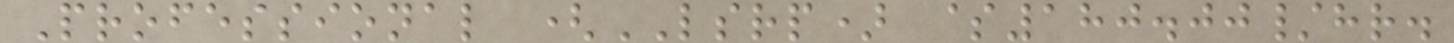Professional (LSRP) $180.00/hr.
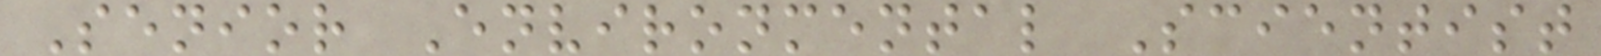Senior Environmental Scientist
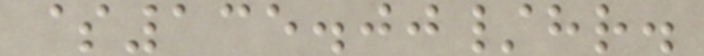$135.00/hr.
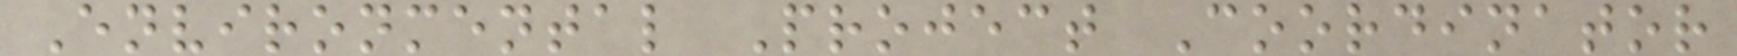Environmental Project Coordinator
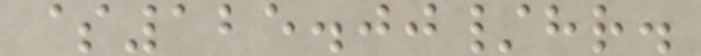$125.00/hr.
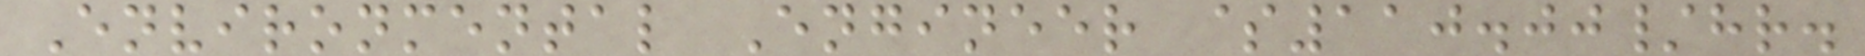Environmental Engineer $110.00/hr.
